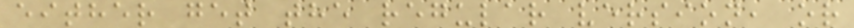either get the regular version, or
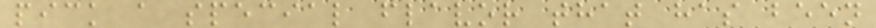pick a special flavor that has been
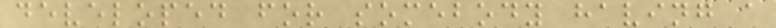developed for somebody having a
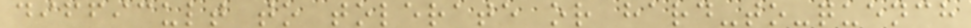difficult to tolerate or hard-to-quench
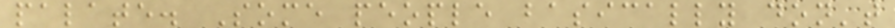palate. Some people basically don't
